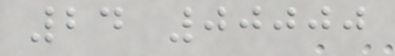24 00000
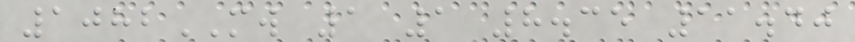1082MW 1 1 8.35 11.40
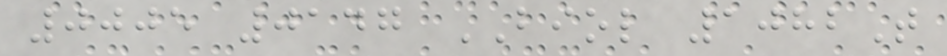0005 0147 BIOL 1082T
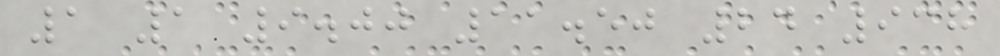1 1 9.00 11.50 24 938
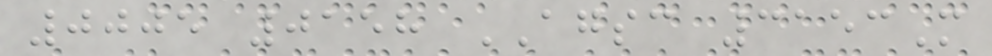0005 0158 AGSC 3153M
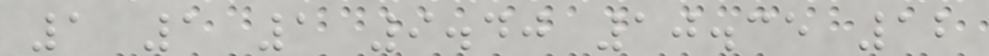1 1 1 9.40 10.35 12
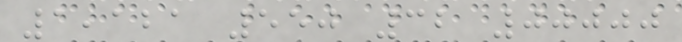1,121 550 32 00000
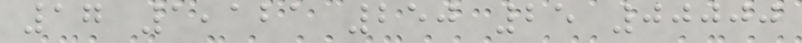17 1,121 250 25 00000
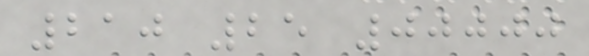210 25 00000
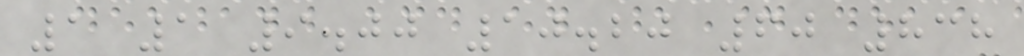1 1 9.00 10.20 60 838
